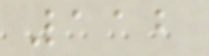112
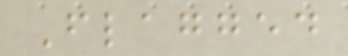Flagged
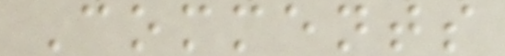Comments
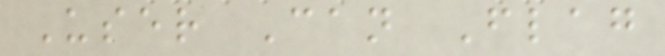User Can Flag
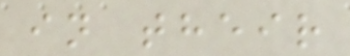in their
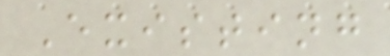Existing
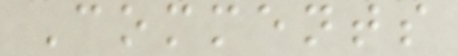Comments
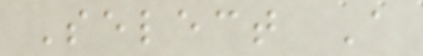Select A
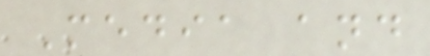Media and
